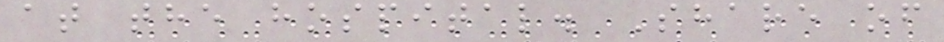at the hospital. Share of
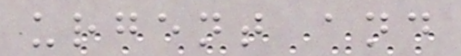urgent and
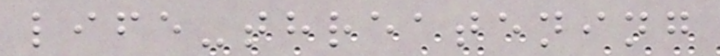life-threatening
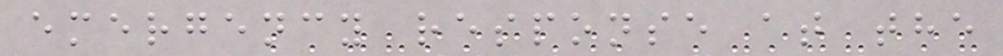emergency response at the
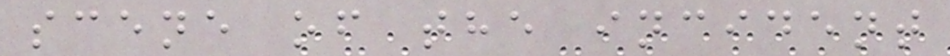scene of the incident
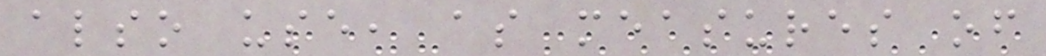also use, as measures of
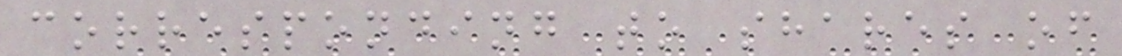corresponding to shares of
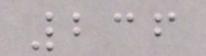236
